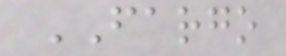FARGO
